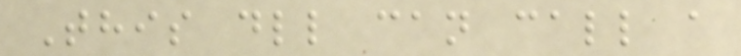This dll can call a
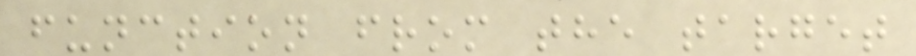function from the target
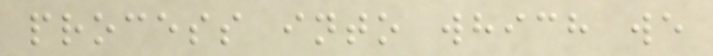process into which we
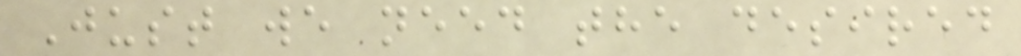Just we need the desired
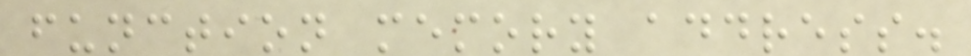function memory address.
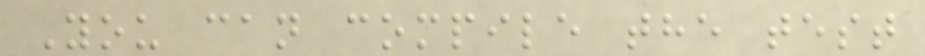You can compile the test
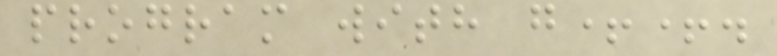program with g++.
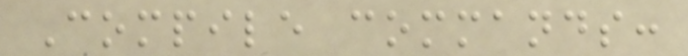Compile commands:
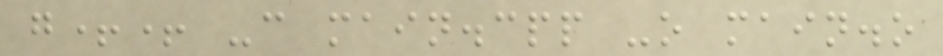g++ -c main.cpp -o main.o
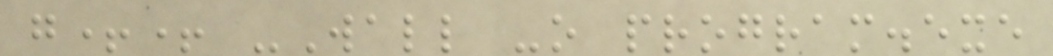g++ -Wall -o program.exe
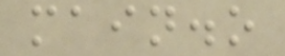main.o
